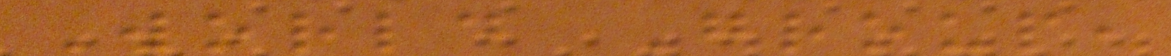World Group,
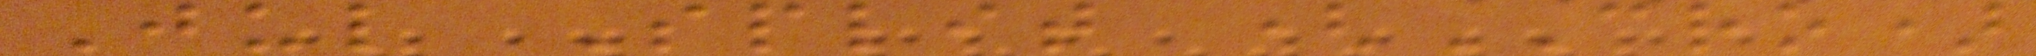Jul Split (CRO)
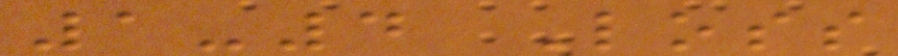1-4 Loss
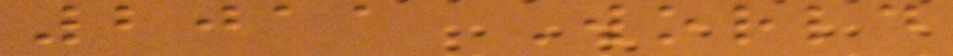2011 World
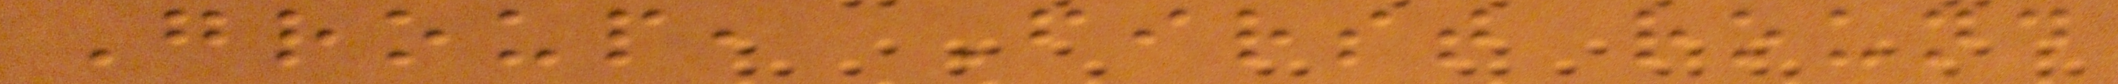Group, First round
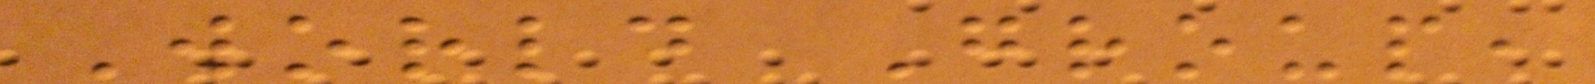World Group,
